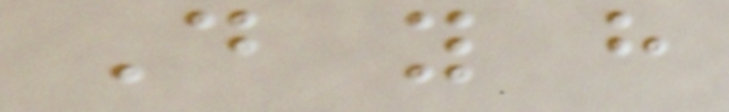Do you have
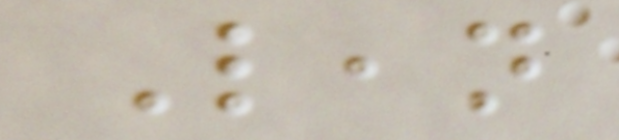Lean
